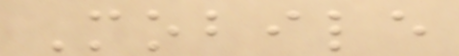Mobile
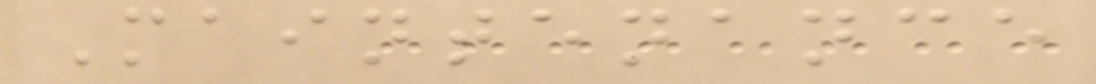Maintenance
